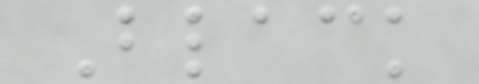Black
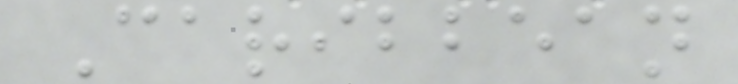Caribbean
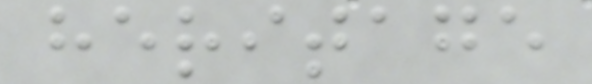heritage
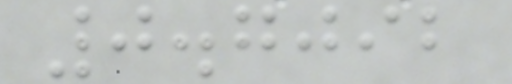0.7092
